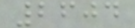2604
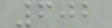602
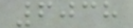6038
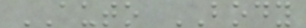AUTO BODY
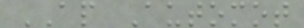AP Automot
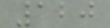120
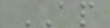AP
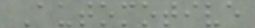Automotive
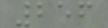256
